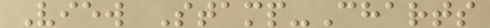View Stamp-Charts
